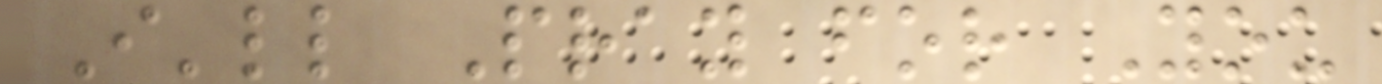I'll Pray for You
